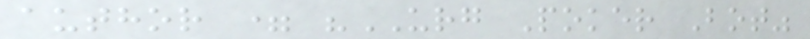author = "URG Poker Bot"
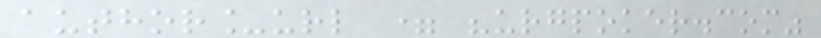author_url = "urgpoker.com"
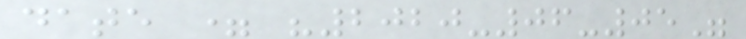date = "2020-06-05"
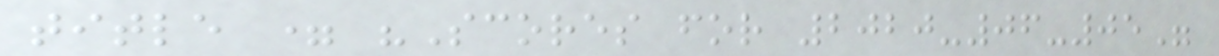title = "Scores for 2020-06-05"
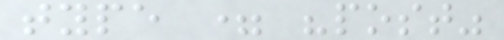type = "post"
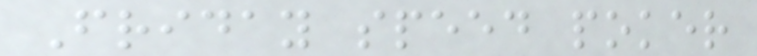Friday speed poker
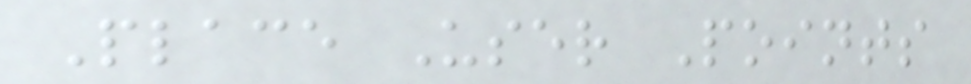Place User Points
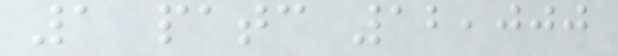1 patc 12,000
